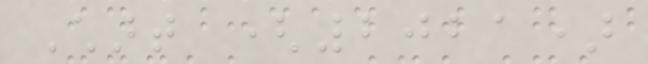Chart (2021)
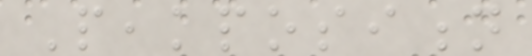Peakposition
